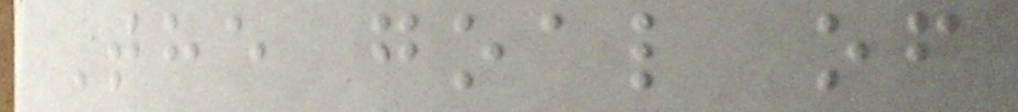The goal of
